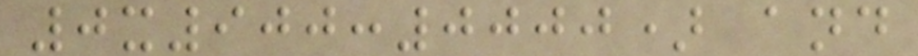0x900:0000) and
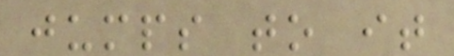jumps to it
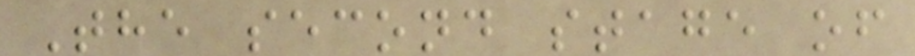The second stage of
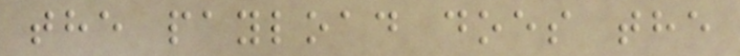the payload does the
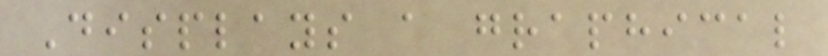Displays a graphical
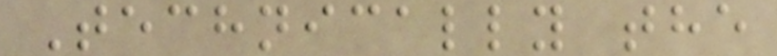Technically the
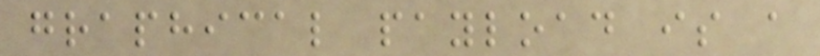graphical payload is a
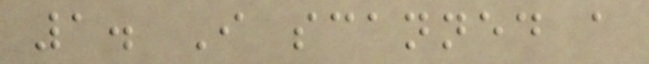1. I scanned a
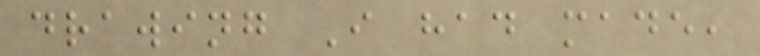drawing I had made,
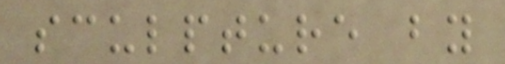sculpture by
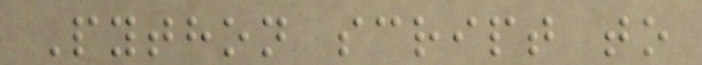Python script to
